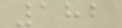182
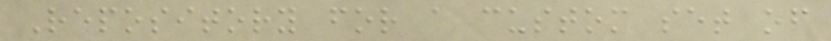Repository for a custom set of
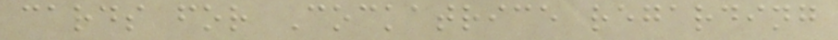cards for Cockatrice regarding
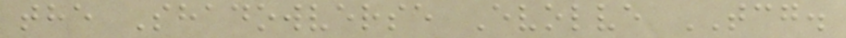the Shadowverse Evolve TCG.
